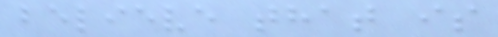believe that is
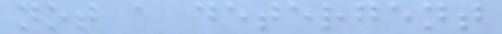not a detergent
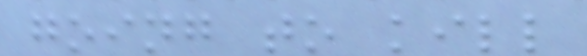going to kill
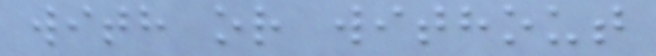with or without
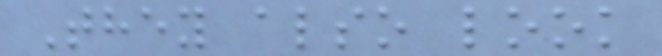They also look
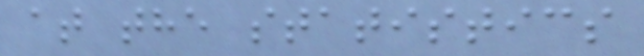at the statistics
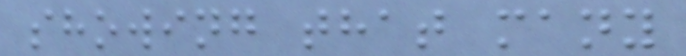showing that many
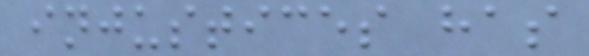injustices has
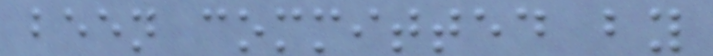been committed by
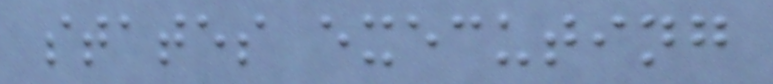states executing
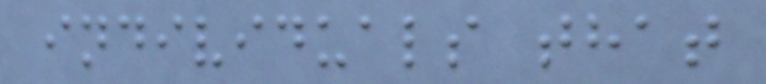individuals that
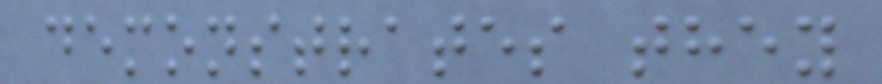demonstrates they
